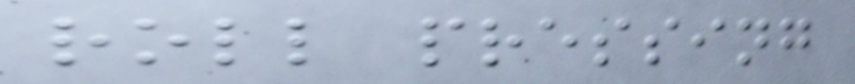roll pressing
